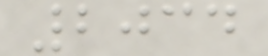2034
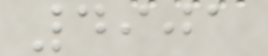4901
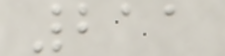211
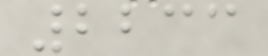2233
